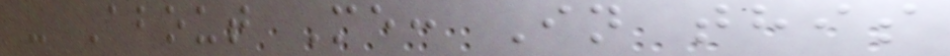- About Me: In this
